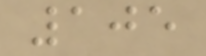105
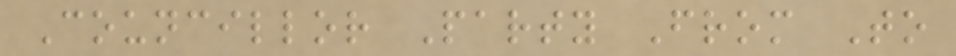Councillor Party From To
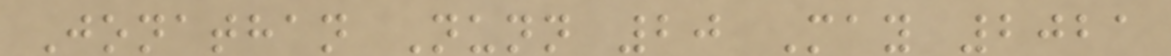Jonathan Nunn 20 May 2021
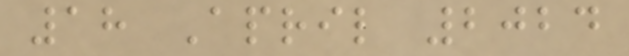18 April 2024
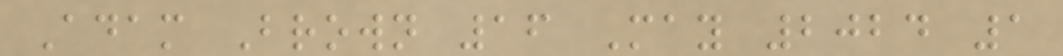Adam Brown 16 May 2024 1
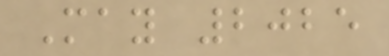May 2025
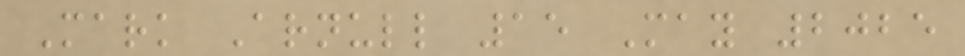Mark Arnull 15 May 2025
